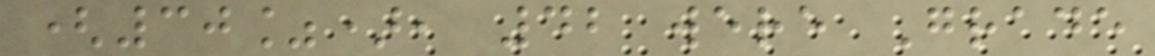(30%), 42 were Grade
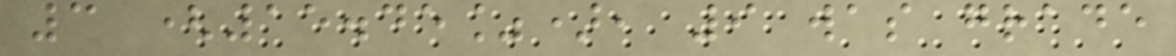3 (15.45%), 9 was grade
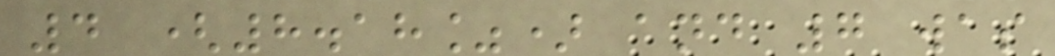4 (8.18%) and 7 was
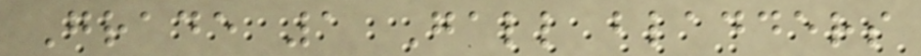Grade 1 Gall bladders
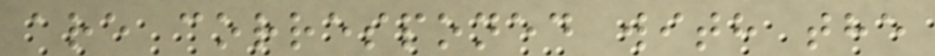are corresponed with the
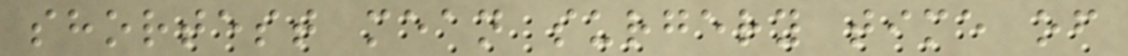shortest mean surgery time of
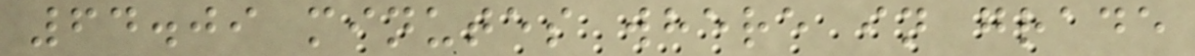64.09 minutes where in grade
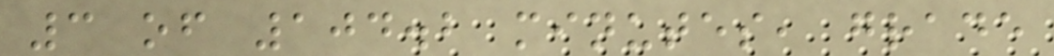3 of 104.2 minutes, grade
